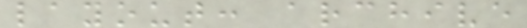layout: archive
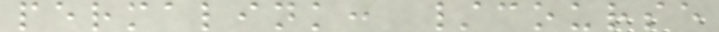permalink: /course
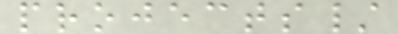projects/
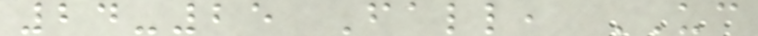24-25 Fall, UC
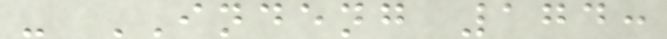- INDENG 174:
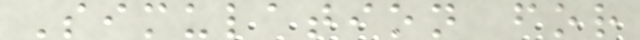Simulation for
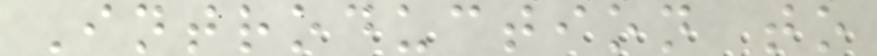Introduction to
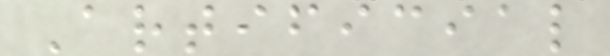Artificial
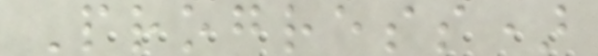Progress)
